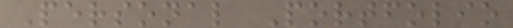Personal Portfolio
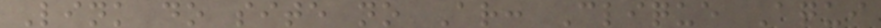Link do site no Ar: Clique Aqui
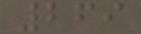269
